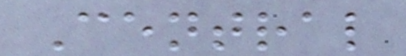Central
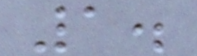1.
